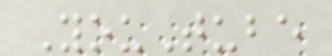YouTube
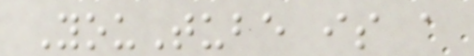YouTube is a
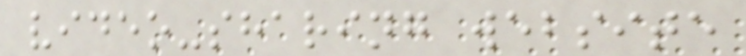video-sharing website
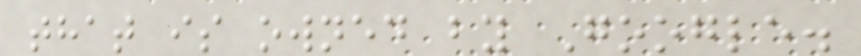that is owned by Google.
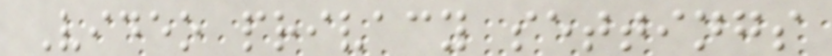Video privacy settings
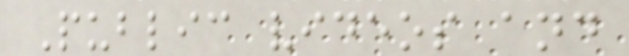Public videos and
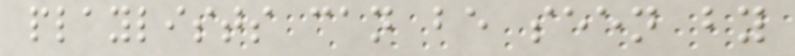playlists can be seen by
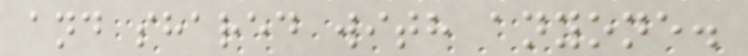and shared with anyone.
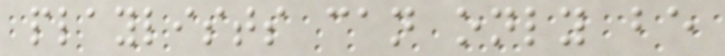playlists can only be
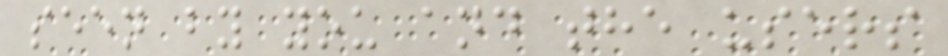seen by you and the users
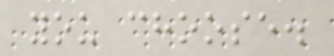you choose.
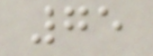75
